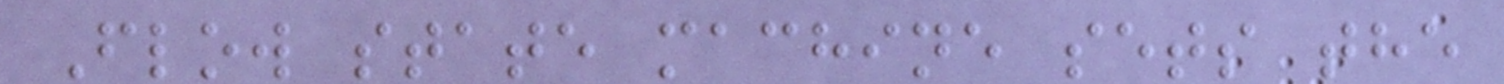Flow state machine sets the
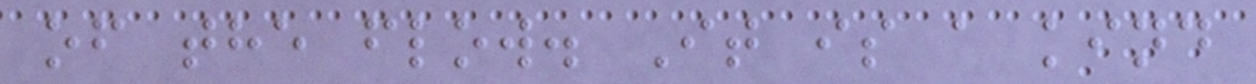of the flow. It is a kind
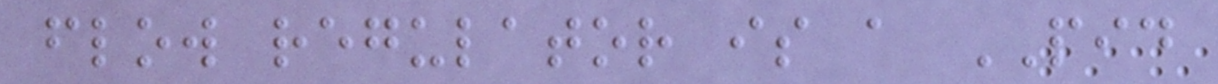flow regulator is a PID
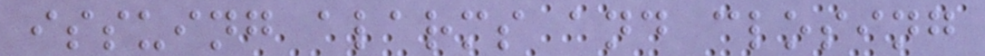issuing alarms and closing
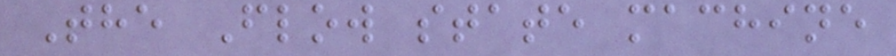The Flow state machine
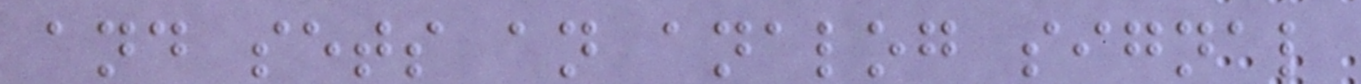and sets an analog signal
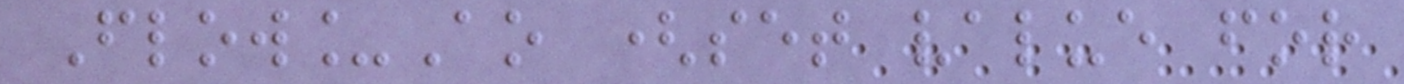Flow_Ao (set value for
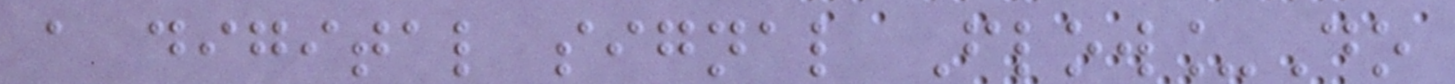a digital signal Flow_Do
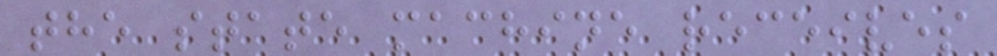the state machine receives
